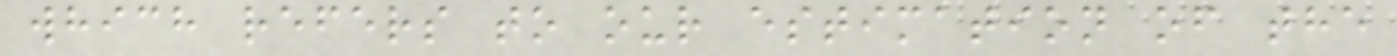which refers to our estimation of the
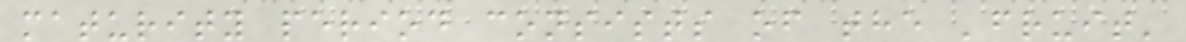maturity period consists of the 'fruit'
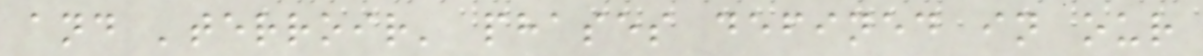and 'terroir' phases defined in our
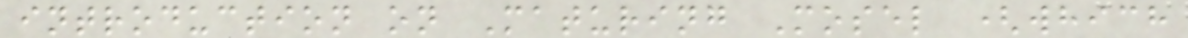introduction on Maturing Mosel (which
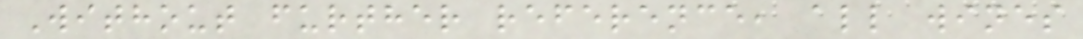Without further reference, all wines
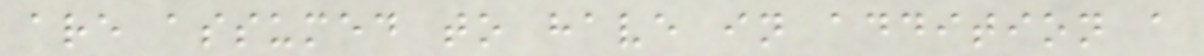are assumed to have in addition a
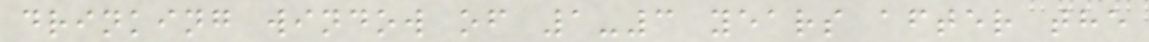drinking window of 1-3 years after the
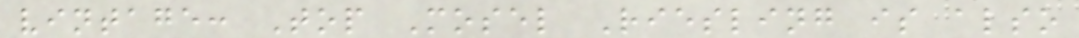vintage: Top Mosel Riesling is also
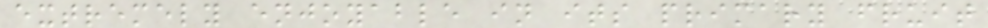extremely enjoyable in its primary fruit
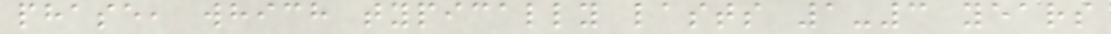phase, which typically lasts 1-3 years
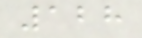128
